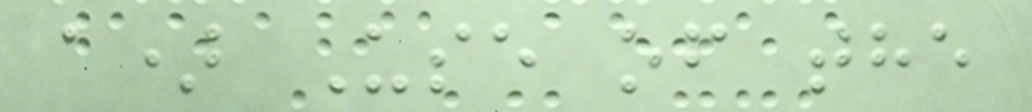a) Use of the
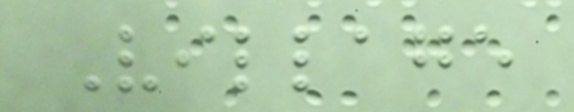Village
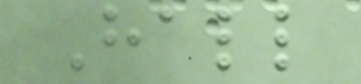Hall
